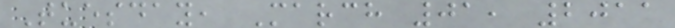Tuesday, March 01, 2011
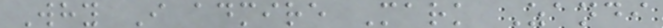Why I admire Mark Zandi
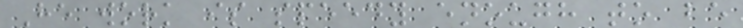He work is speedy enough to be
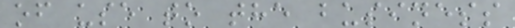of use to the business
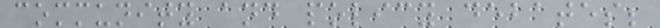community and policy debates;
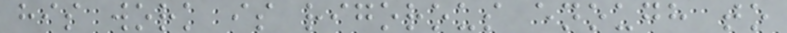his work is rigorous enough to
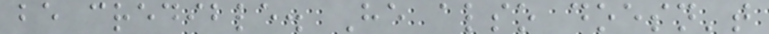be credible. He also doesn't
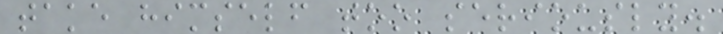take himself too seriously.
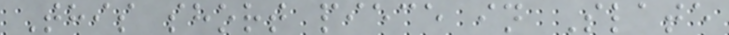This short piece in Slate
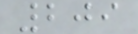209
